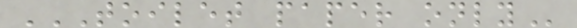TOILET PAPER ONLY
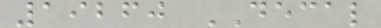19260 DECAL
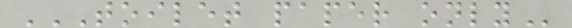TOILET PAPER ONLY
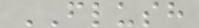FLUSH
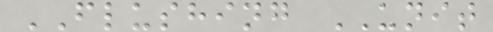FLUSHING UNIT
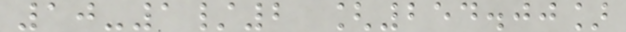10-1/2 [254.00]
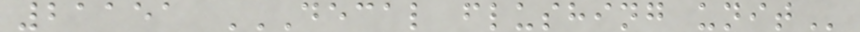21151 DECAL FLUSHING UNIT
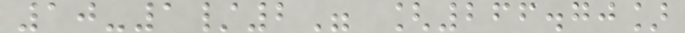10-1/2" [266.70]
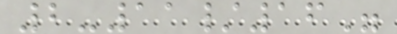2-11/16"
